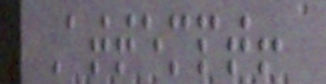Attempt!
